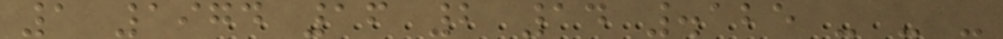1 1974 16 2 14 .125 - - -
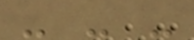- - -
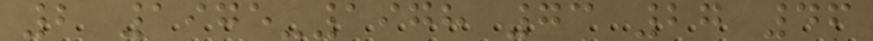2 1975-1978 73 27 46
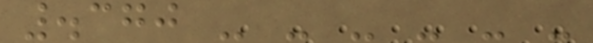.370 - - - - - -
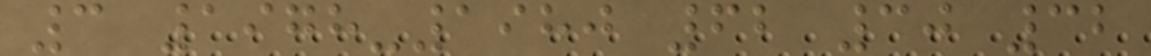3 1978-1980 62 30 32
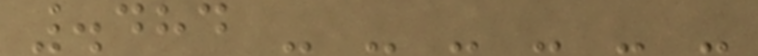.484 - - - - - -
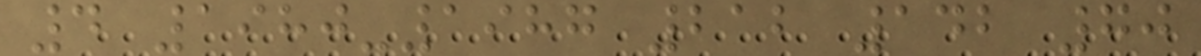4 1980-1987 212 142 70
